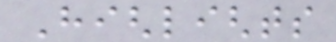Highlights
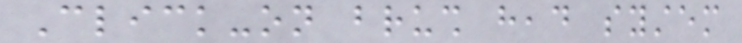Click-on brush head system
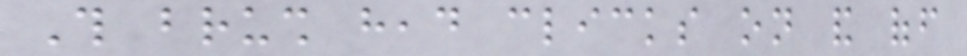This brush head clicks on and off
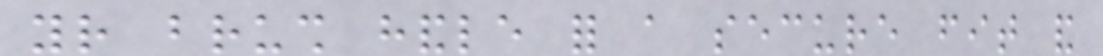your brush handle for a secure fit and
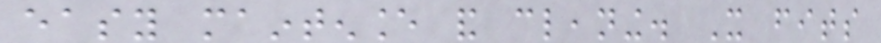easy maintenance and cleaning. It fits
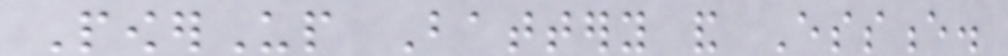PowerUp Battery and Essence.
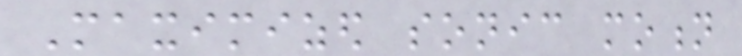Maximized sonic motion
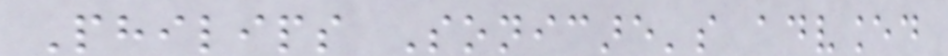Philips Sonicare's advanced
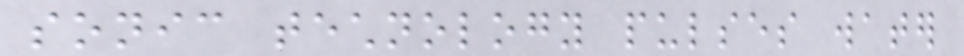sonic technology pulses water
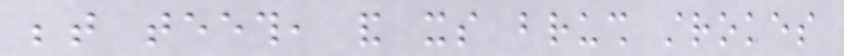between teeth, and its brush strokes
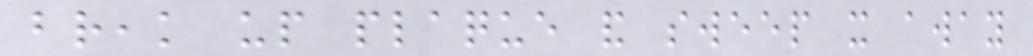break up plaque and sweep it away
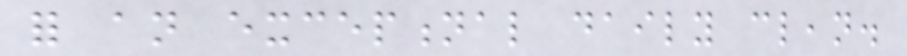for an exceptional daily clean.
